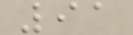91
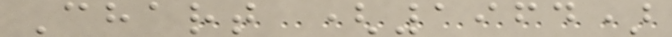Chart (1964)
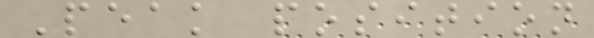Peak position
